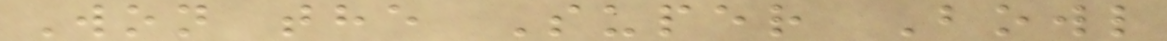Won the Super Bowl
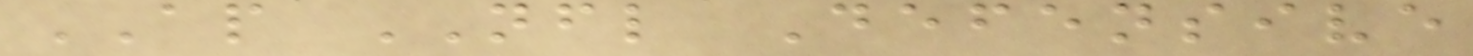AP NFL Defensive
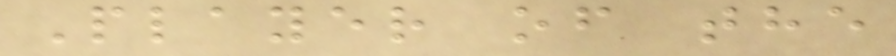Player of the
